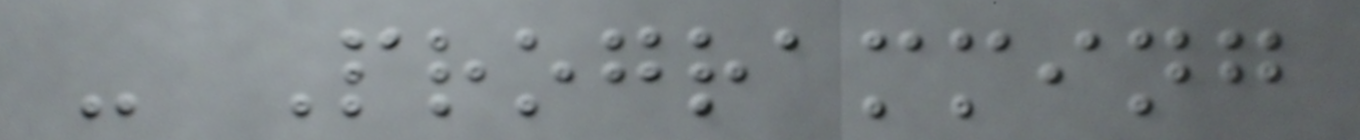- Programming
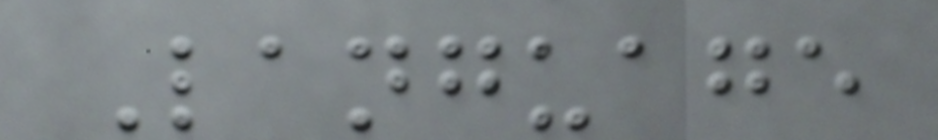Language
